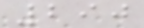290
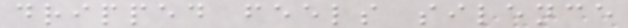dripped feels silence
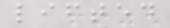lifted
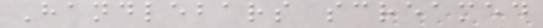Handlebars screamed
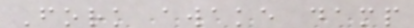Fork awake damp
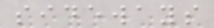sideways
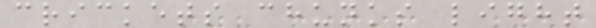crickets chunks light
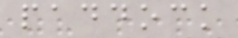paddock
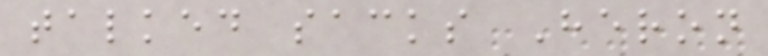talked sacks Heron
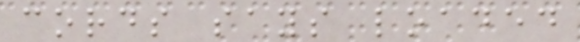cords says loaded
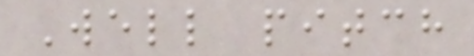Well pitch
